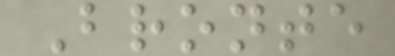Bronte
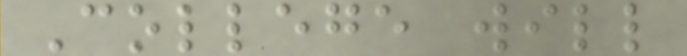College will
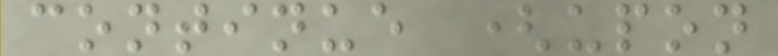continue (upon
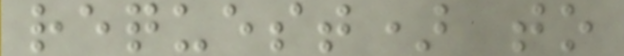request) to
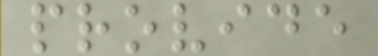provide
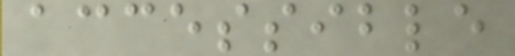accessible
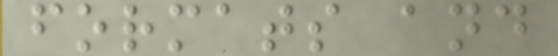formats and
